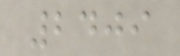2409
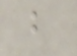b
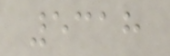5318
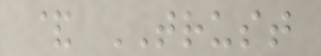& TRUST
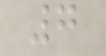7
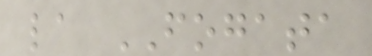la FOGATA
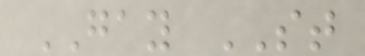GAY ST
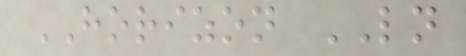HORIZON LN
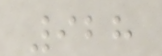928
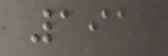191
